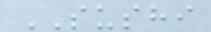SUSHI
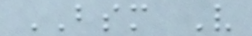BSM V
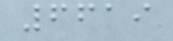6619
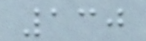130
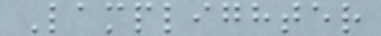Lamplighter
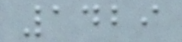1429
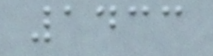1433
